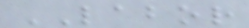LABOR
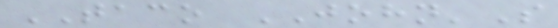TACO JOHN'S
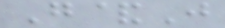G&J
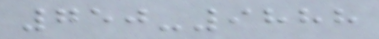750-9888
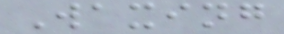Waxing
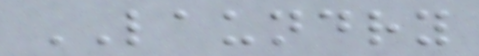LAUNDRY
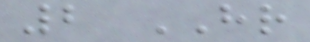2 HR
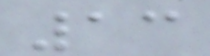13
